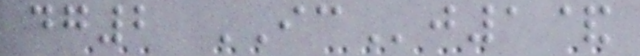dg2 ICj1&
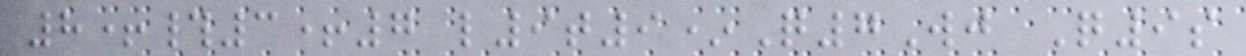8+#3+7 l9t9*Q7Wj Q9s
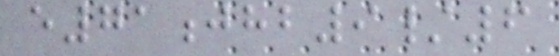e71jhb9/6
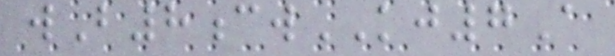wB8cwKJ7A
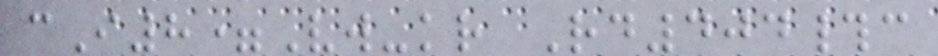cI8=Vw-kr Rd404#c
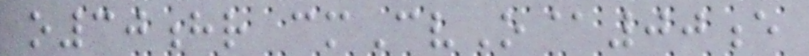o30hr cmCvO@00e
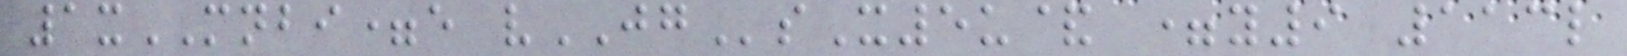1xMNBI=e vJGsX5u& =y9 113l
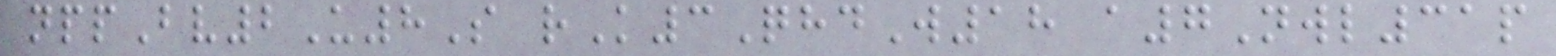nppBv2U8S rK3QhdW18 a7Nwl31p
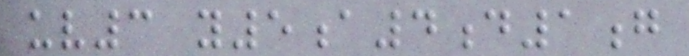uv3 y5a4d1g
